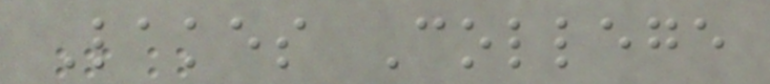Lakes College
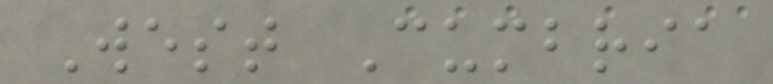West Cumbria
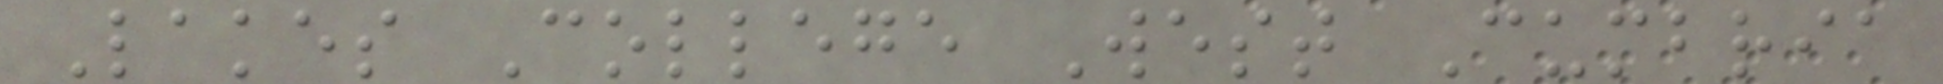Lakes College West Cumbria
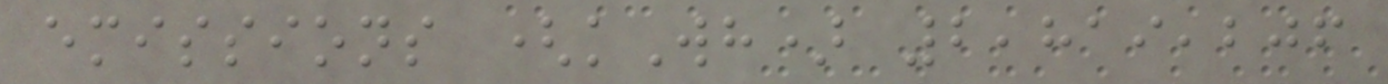emissions (kWh) 2,819,206
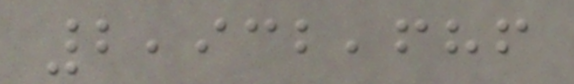2,932,686
